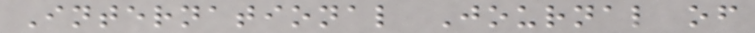International Journal of
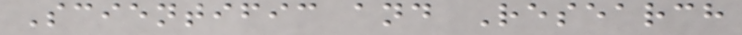Scientific and Research
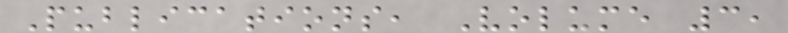Publications, Volume 3,
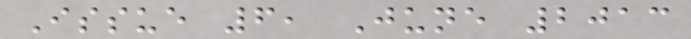Issue 6, June 2013
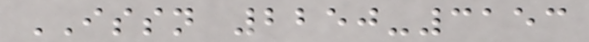ISSN 2250-3153
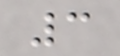3
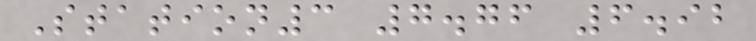Station3 7.76 6.92
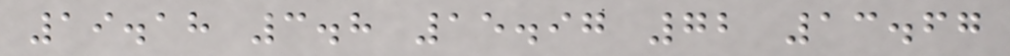19.18 3.8 15.97 72 13.67
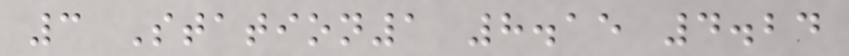3 Station1 8.15 4.24
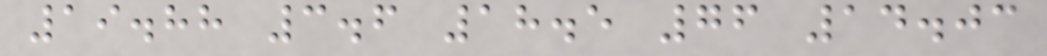19.88 3.6 18.5 76 14.03
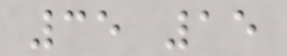35 15
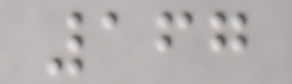167
